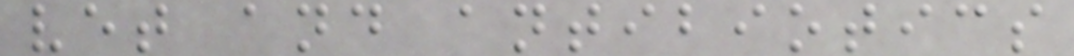vet and antibiotics
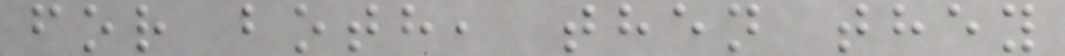for both, then they
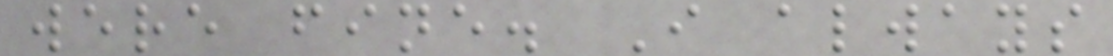were fine. I always
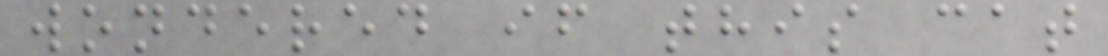wondered if this cat
